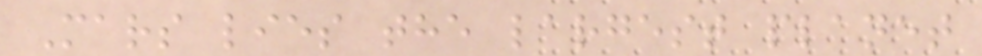Mars lies the largest planet
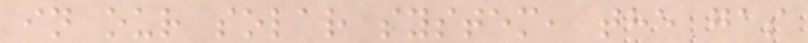in our solar system, the gas
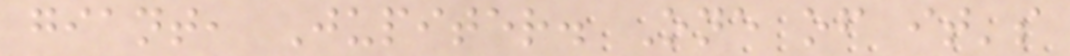giant, Jupiter. One of it's
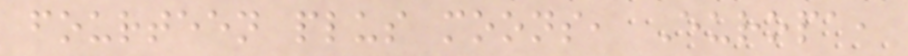fourteen plus moons, Europa,
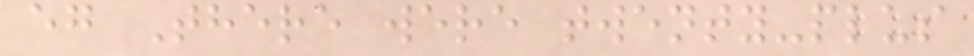eg There were twenty-plus
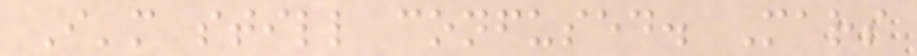I'm still confused. Mars
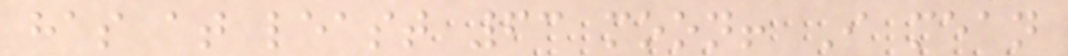has at least 63 moon! I mean
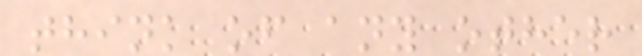think of any other
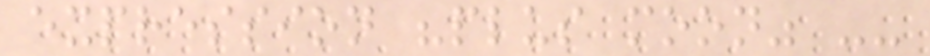expression "plus moon" --
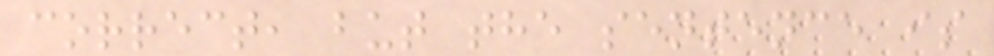correct, but the sentence is
